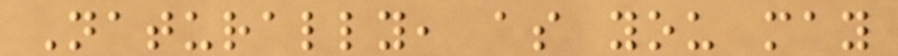Naturally, as you may
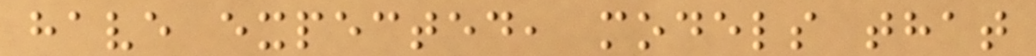have expected, models that
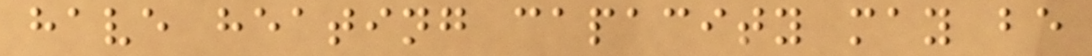have heating capacity may be
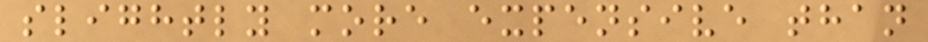slightly more expensive than
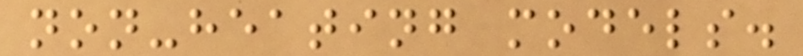non-heating models.
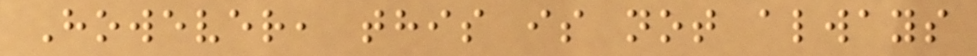However, this is not always
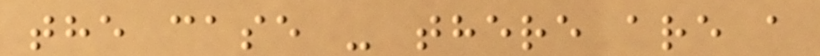the case - there are a
